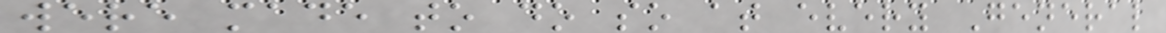were made to do so at every General
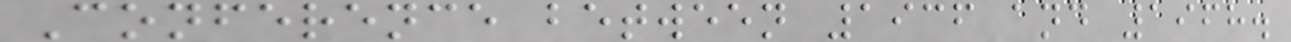Conference between 1936 and 1968.
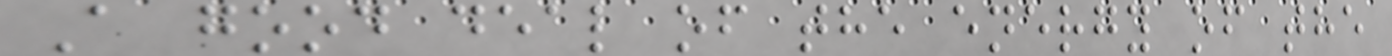A good deal of the energy of the
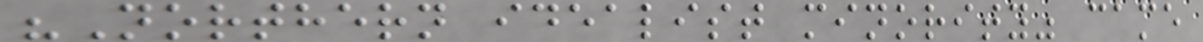"Northern idealist minority" came
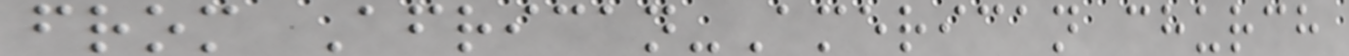from African-American church
